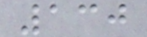130
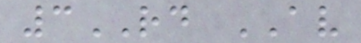3RD AV
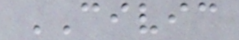CIVIC
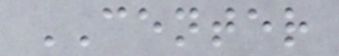CENTER
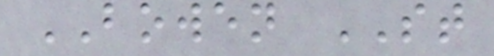BOWEN ST
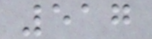517
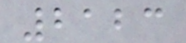2123
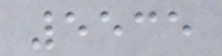5535
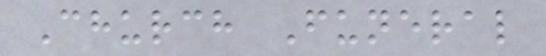Church Funeral
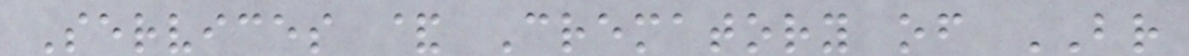Services & Crematory of BR
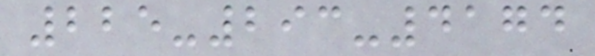225-293-4174
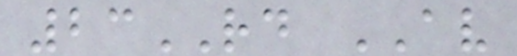23RD AV
